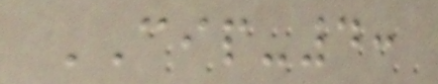CIP-4:
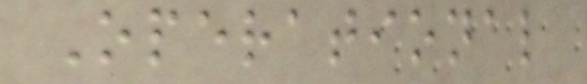Operational
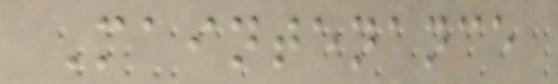Maintenance
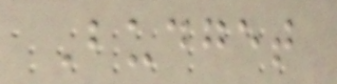Budget
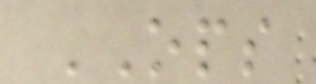OPS
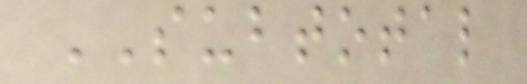SUBTOTAL
